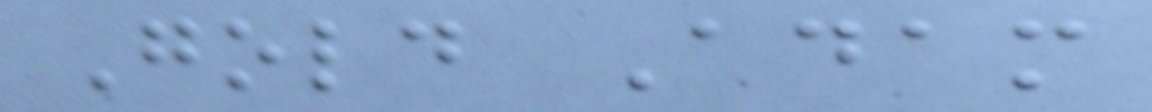Gold Adam
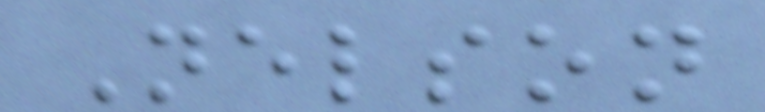Nelson
